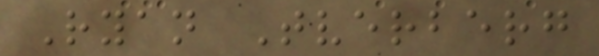Ryan Tverberg
